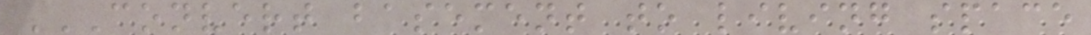CONVERT BASEMENT TO LIVING SPACE
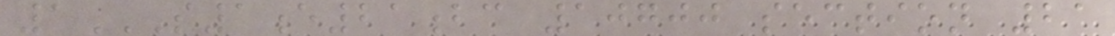1S1E21BC 10700 SECTION 21
